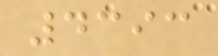4393
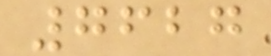7627
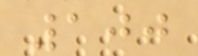100
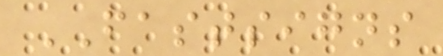FASTSIGNS
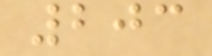203
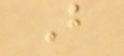B
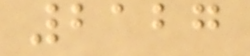2127
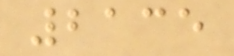2135
